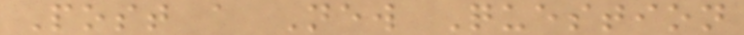Post a New Question
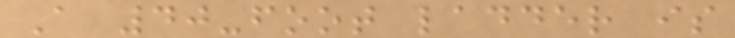A 40-foot ladder is
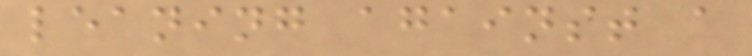leaning against a
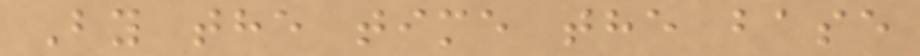By the time the base
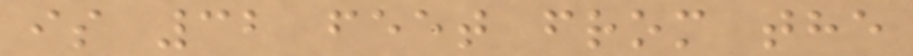is 32 feet from the
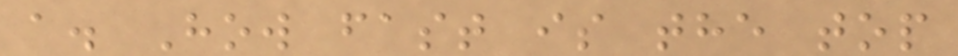a. How fast is the top
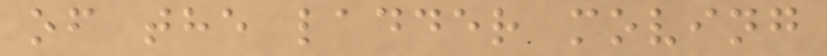of the ladder moving
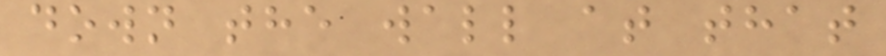down the wall at that
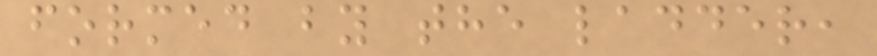formed by the ladder,
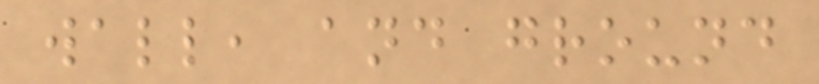wall, and ground
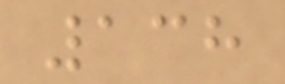138
